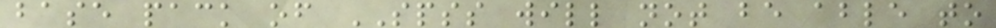base pack of SPSS will not be able to
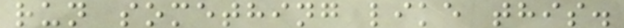run something like this.
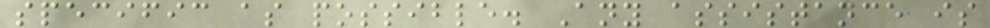specific as possible. Any assistance is
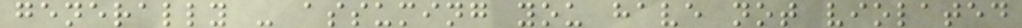generally - assuming you have not violated
